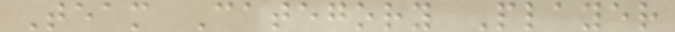Team Category Player
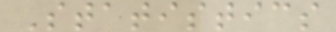Statistics
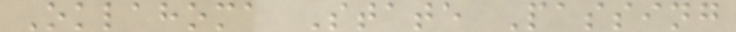Oklahoma State Passing
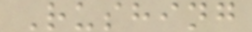Rushing
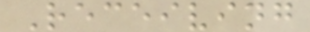Receiving
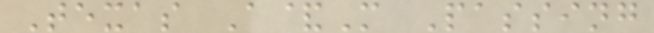Texas A&M Passing
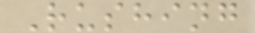Rushing
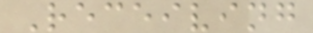Receiving
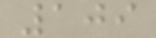109
